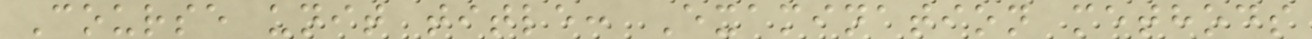Course unit title: Examination methods
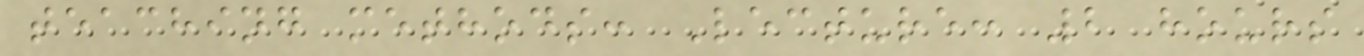teaching methods: Lecture: 2 hours
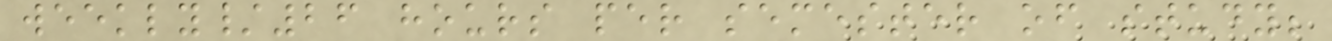weekly/26 hours per semester of study;
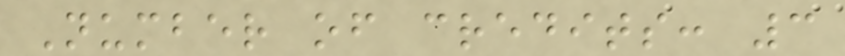Number of credits: 3
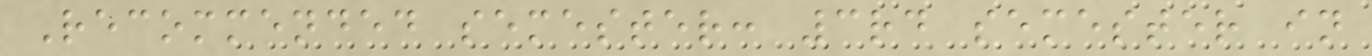Recommended semester: 3rd semester in
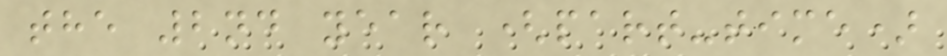the 2nd year (part-time)
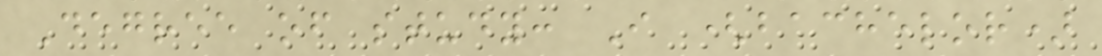Degree of study: I (bachelor)
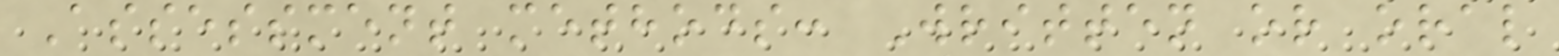Assessment methods: Written or oral
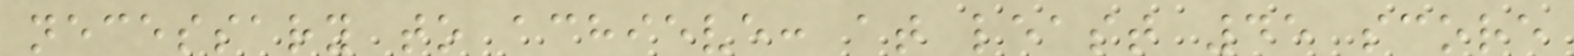necessary to achieve: at least 45 score
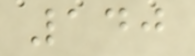140
